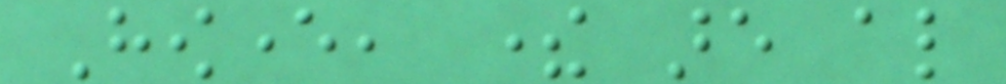However, there are also
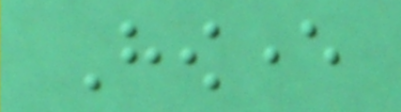However
